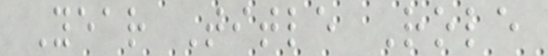Year Title Role
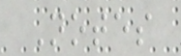Notes
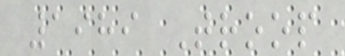1989 Troop
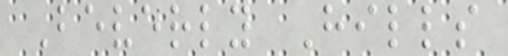Beverly Hills
